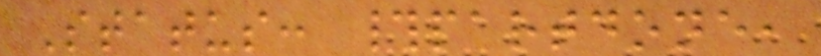Status: #partdone,
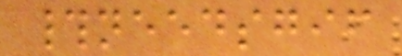#needsgif
